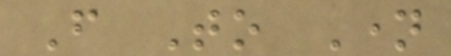From To Name
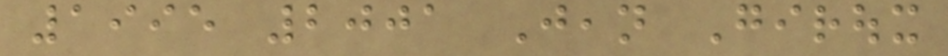1995 2001 Jean Giroux
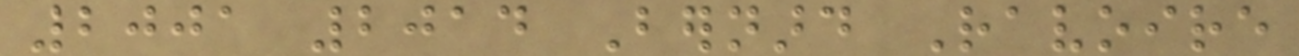2001 2014 Bernard Ravoire
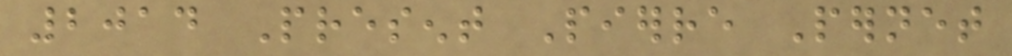2014 Present Pierre Pernet
